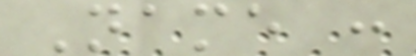Name :
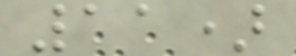11)
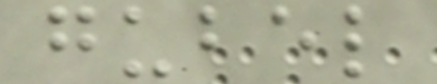gubel
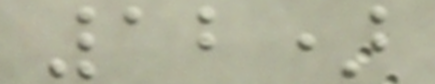12)
